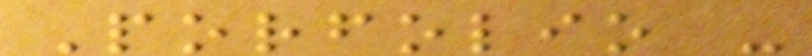Porfolio -
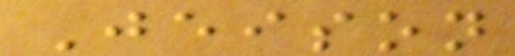Jeison
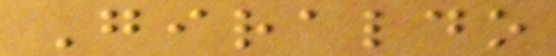Giraldo
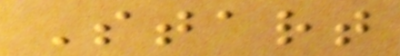Start
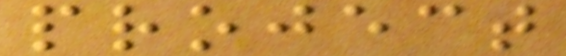project
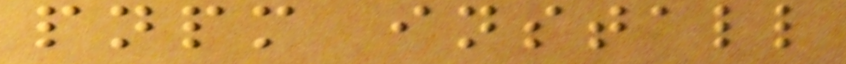pnpm install
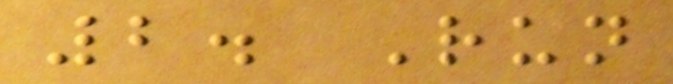2. Run
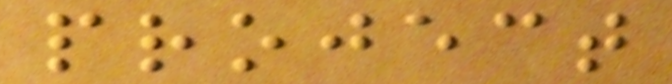project
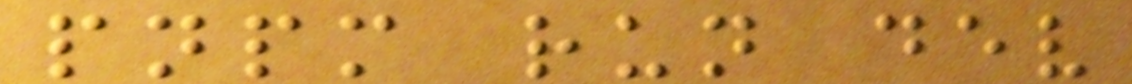pnpm run dev
